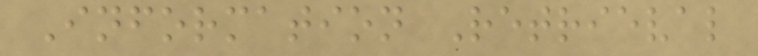Information Retrieval
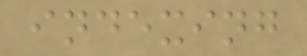indexing
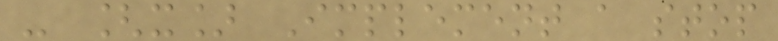- [x] Implement a stop
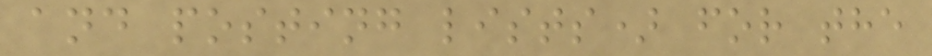and posting lists) for the
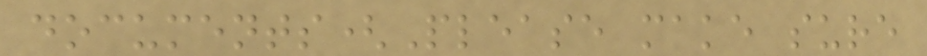documents(Please make sure
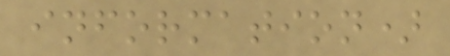information)
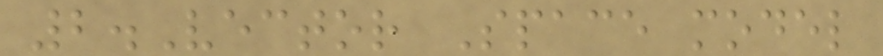2.Vector Space model
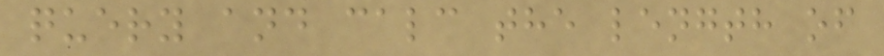query and calc the length of
